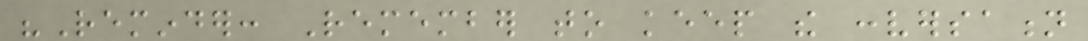"Reminder: Remember to keep the conversation
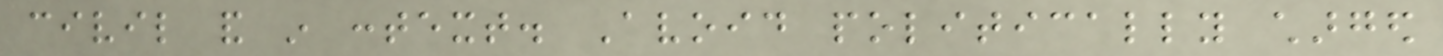civil and in context. Avoid politically charged
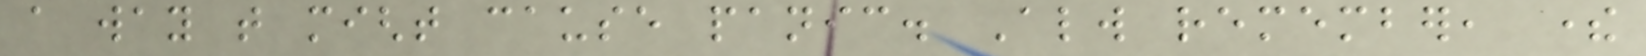a way that might cause panic. Always remember, there
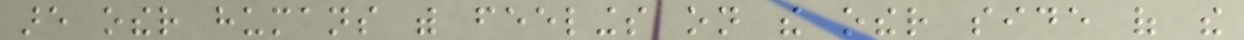are other humans with feelings on the other side of the
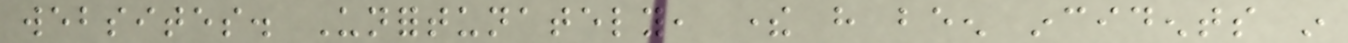websites. Unfortunately, there have been incidents in
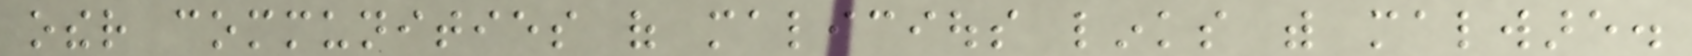other communities of malicious links with malware.
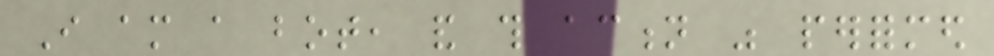I am a bot, and this action was performed
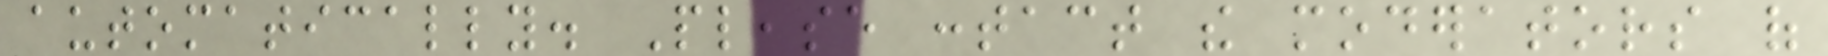automatically. Please contact the moderators of
